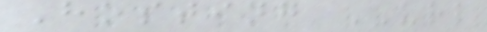Hosting URL
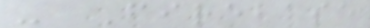- Firebase
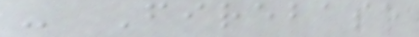- Firebase
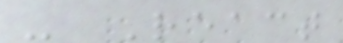- React
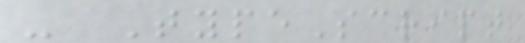- TypeScript
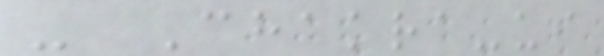- Chakra-ui
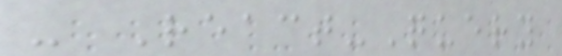- React-Query
